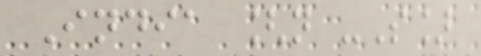India [n -S]
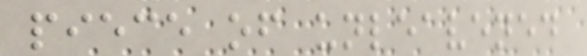piece of unleavened
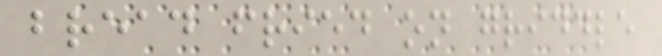bread fried on griddle
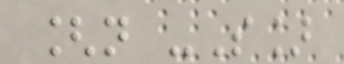[n -S]
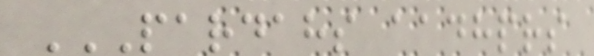PARDAHS AADHPRS
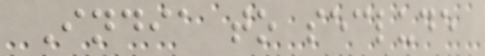India to seclude
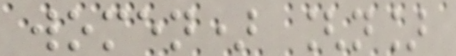women) [n]
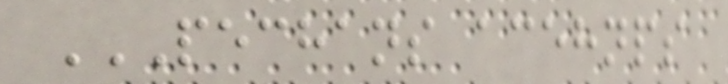PECHANS ACEHNPS
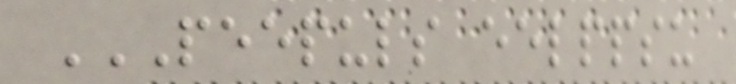PEEPULS EELPPSU
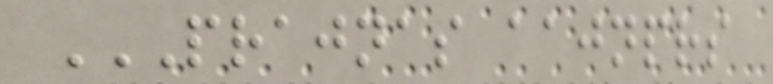PRAJNAS AAJNPRS
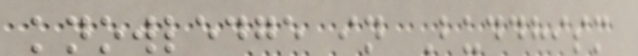knowledge in Buddhism
